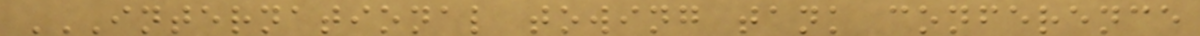INTERNATIONAL TOWING TANK CONFERENCE
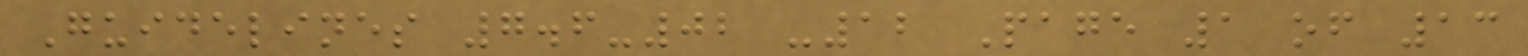Guidelines 7.6-02 -12 Page 1 of 13
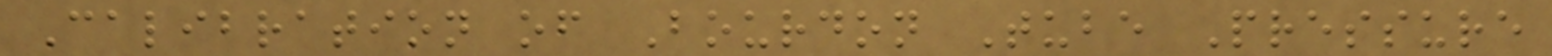Calibration of Bourdon Tube Pressure
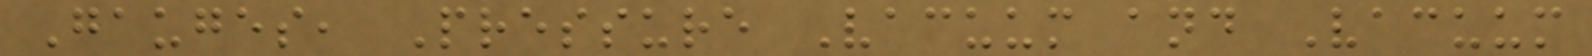Gauges, Pressure Vacuum and Vacuum
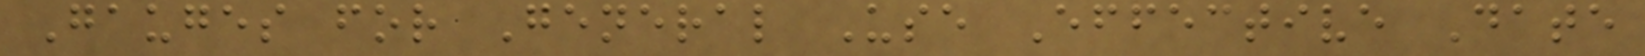Gauges for General Use Effective Date
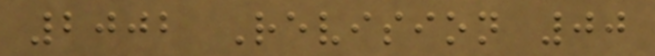2002 Revision 00
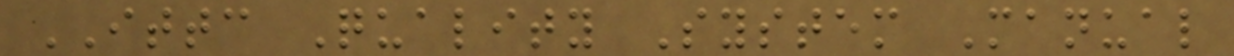ITTC Quality System Manual
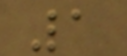1
